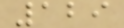129
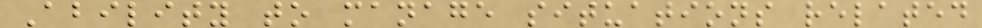Ability to manage situations related
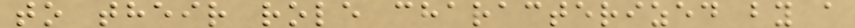to their role characterized by a
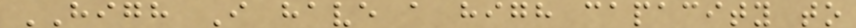HIGH I have a high capacity to
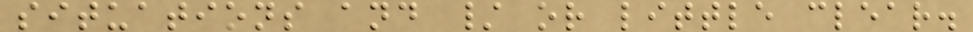situations and / or little clear.
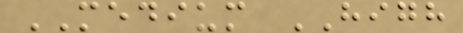MEDIUM HIGH
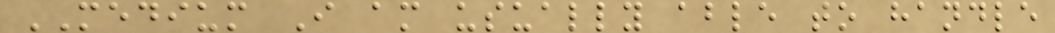MEDIUM I am usually able to handle
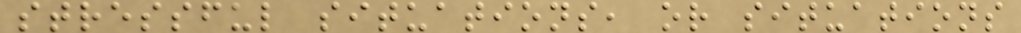stressful situations, or situations
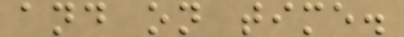and on time.
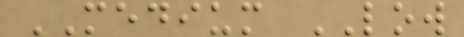MEDIUM LOW
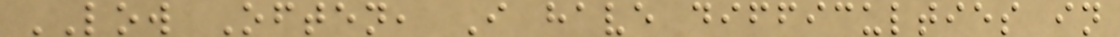LOW Often, I have difficulties in
